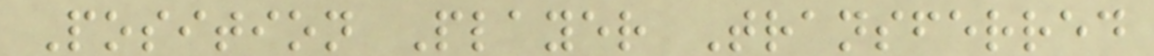Position Player Transferred
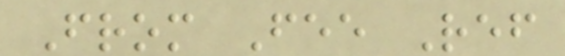From Fee Ref
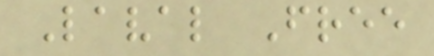Laval Free
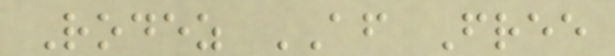Rodez AF Free
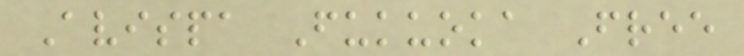Avispa Fukuoka Free
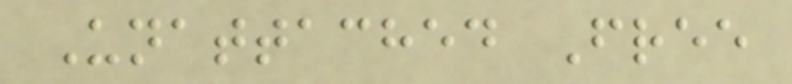Unattached Free
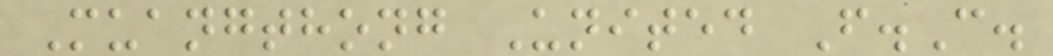Muangthong United F.C.
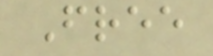Free
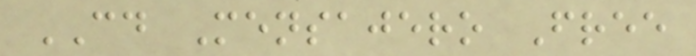CD Mensajero Free
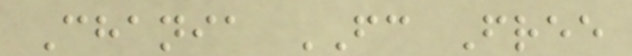Chania FC Free
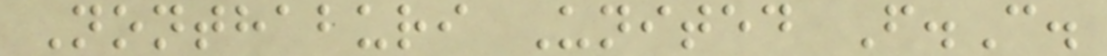Nonthaburi United F.C.
